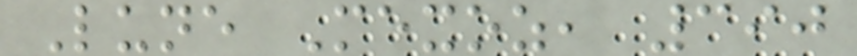Lune Mexoz, 390
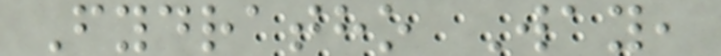Fydratho Way,
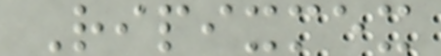Ripixmex
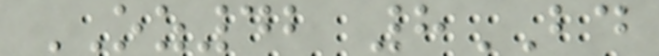OZ42 8BD
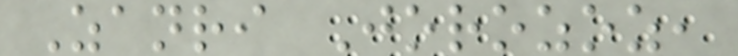Zanri Jorozoz,
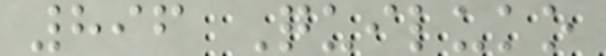896 Quiluko
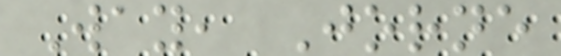Way, Jorne
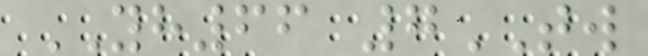YH66 7TW
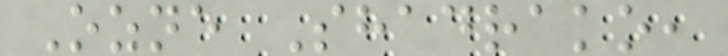Ozne Shadrako,
